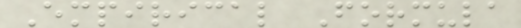Empirical Formula
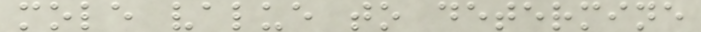mole value to determine
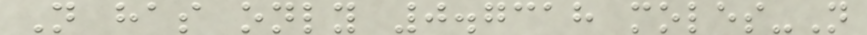N has only 0.7318 moles-N
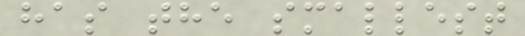has the smallest
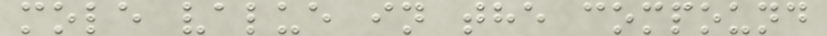mole value in the compound
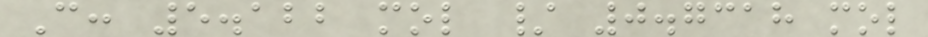C: 5.122 mol / 0.7318 mol
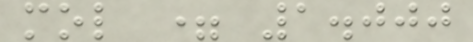mol = 1.000
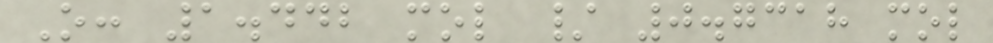O: 1.442 mol / 0.7318 mol
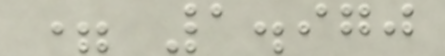= 1.970
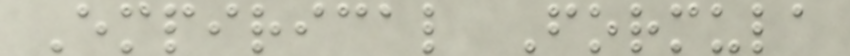Empirical Formula
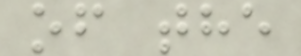of the
